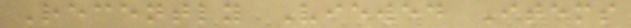Recently Viewed Items
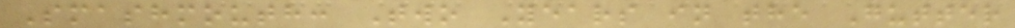Smashmouth: Two Years in the Gutter
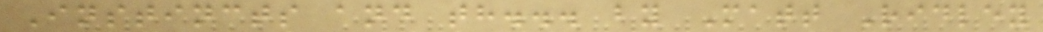Instincts and th... by Matt Ridley
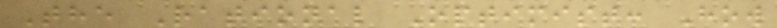The Rational Optimist: How
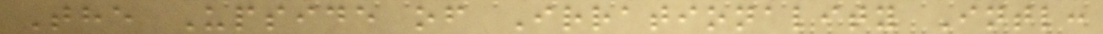The Upside of Irrationality Intl:
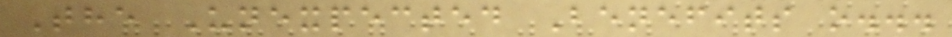The Unexpected Benefits o...
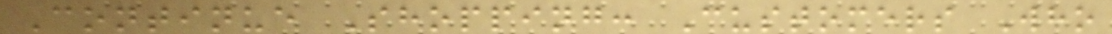Continue Shopping: Customers Who
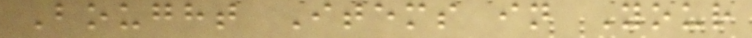Bought Items in Your
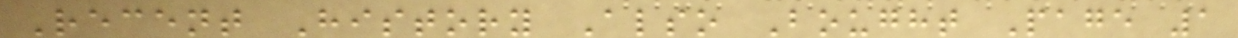Recent History Also Bought Page 1
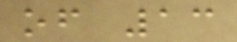of 13
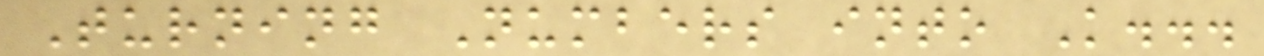Turning Numbers into K...
